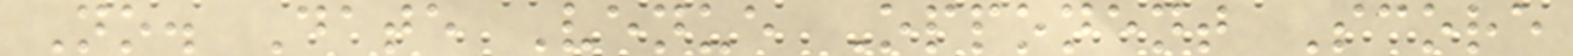No. Date Venue Opponent Score
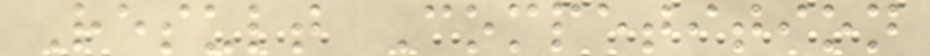Result Competition
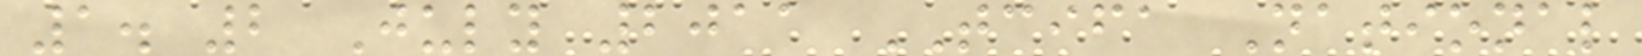1. 2 July 2011 TCIFA National
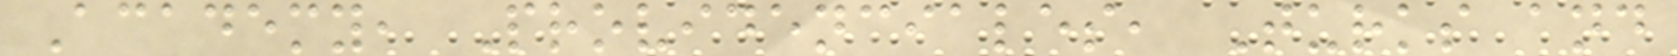Academy, Providenciales, Turks and
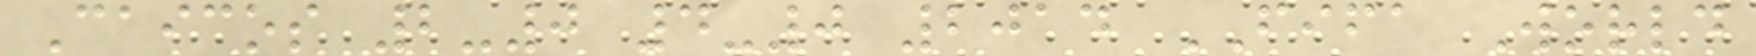Caicos 2-0 4-0 2014 FIFA World
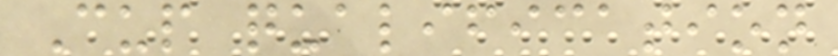Cup qualification
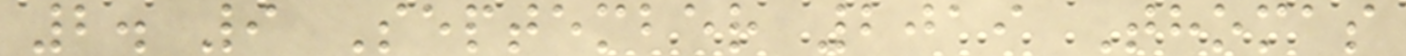2. 9 September 2019 Thomas
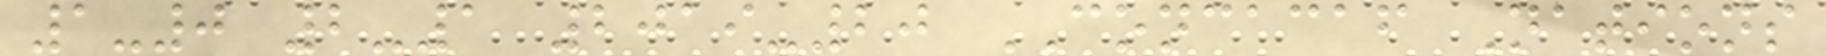1-0 2-1 2019-20 CONCACAF Nations
